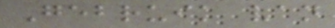Gebruik van
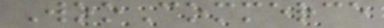WooCommerce
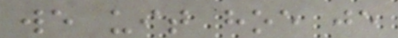we uit hoe je
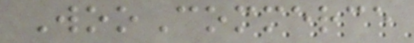WooCommerce
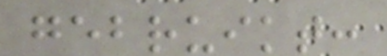gebruikt:
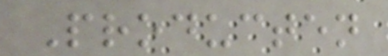Producten
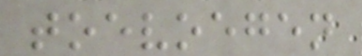toevoegen
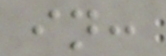in:
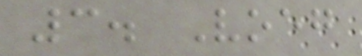3. Voeg
